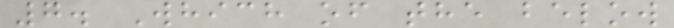7. Which of the below
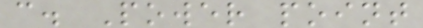c. Power point
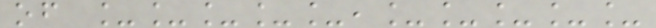of _____,_____
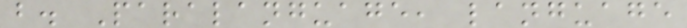b. Paralanguage, language
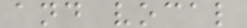and vocal
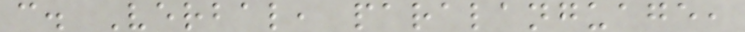c. Verbal, paralanguage,
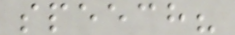speech?
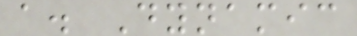a. Dynamic
